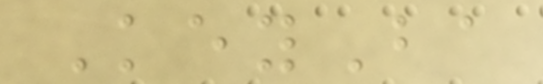KeyBa
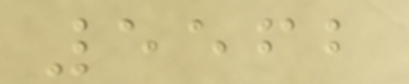5562
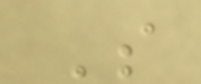S
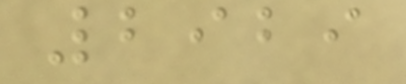2929
